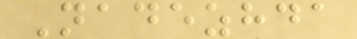Nadezhda
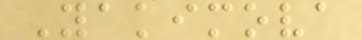Yakimova
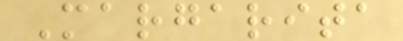Margarita
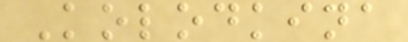Kolodkina
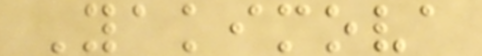Yakimova
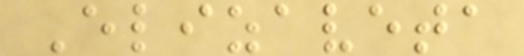Elizaveta
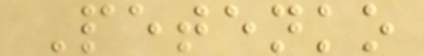Petenko
